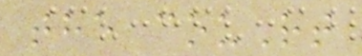the couRt
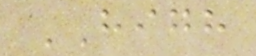HIGH
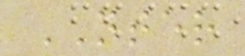NTER
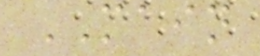MAIN
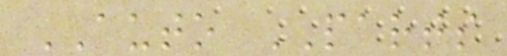AUTO PARTS
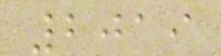2019
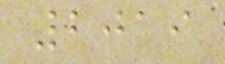2019
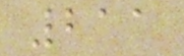211
